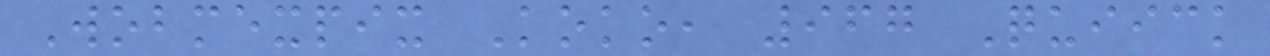Wobmexpix Koko, 967 Quiick
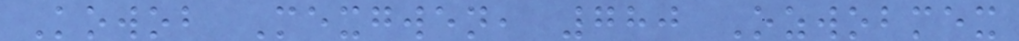Kowob Mexgwen, 780 Ozwobmex
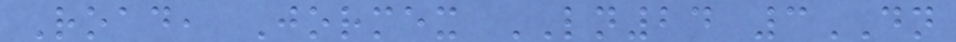Road, Jormex LN24 3DN
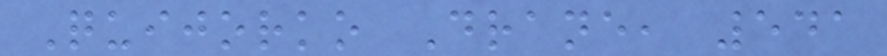Quijorko Drane, 541
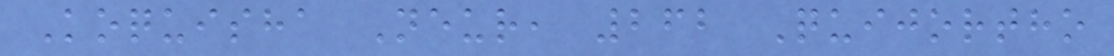Koquisha Neur, 262 Quijortho
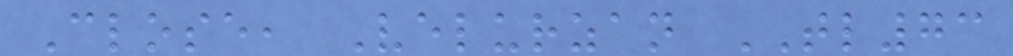Close, Velurzan TL73
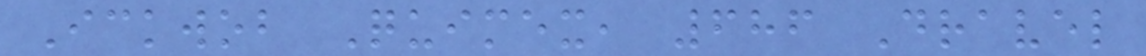Ickwob Quimex, 686 Dravel
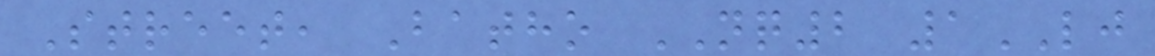Street, Batho NQ2 1LJ
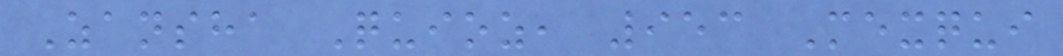Zansha Quioz, 953 Mexqui
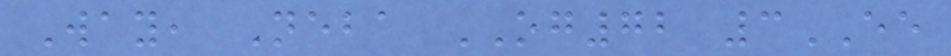Way, Neba OG72 3EE
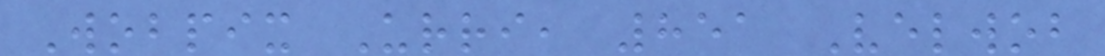Wobpix Urri, 851 Velwob
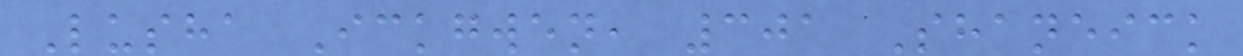Lusha Ickgwen, 301 Shaneick
